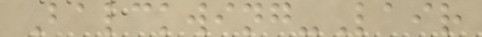Balckwing-Lair
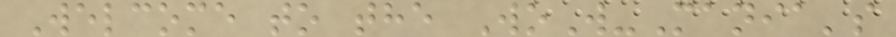Welcome to the WoW-Mania's
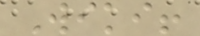Wiki!
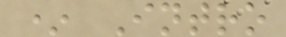* Intro
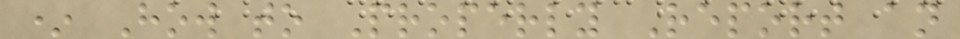* How to Properly Report an
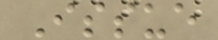Issue
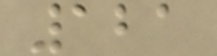121
